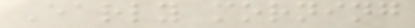Early morning
